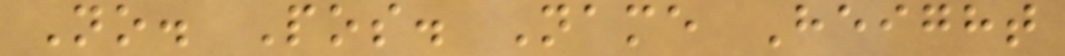No. Pos. Name Height
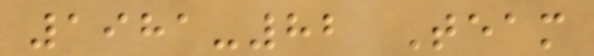1981-82 Team
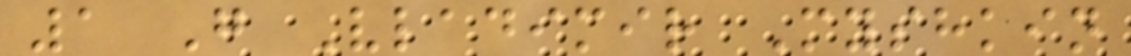1 G Vladimir Myshkin
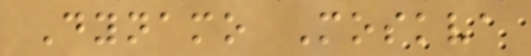Dynamo Moskva
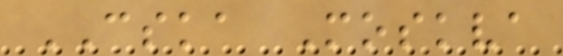CSKA Moskva
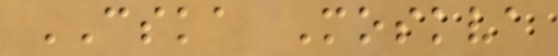CSKA Moskva
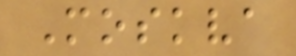Moskva
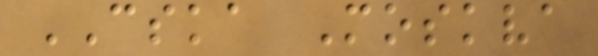CSKA Moskva
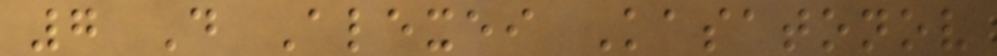7 D Alexei Kasatonov
